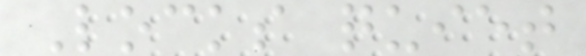Locks quiet
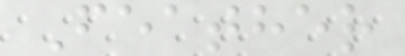Feather
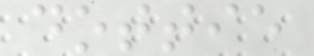dottie
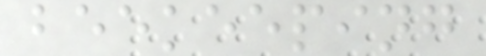beekeeping
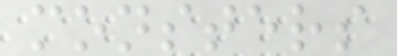monsters
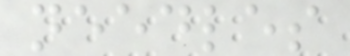needles
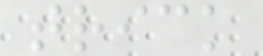trick
